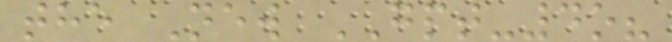the New GPT-4o?
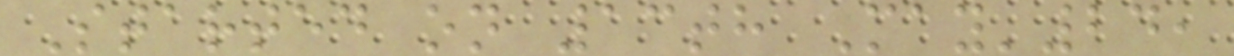Started on 13th May'24,
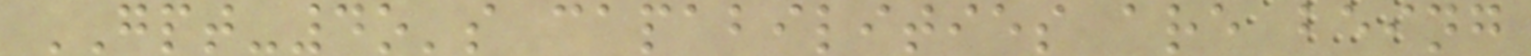GPT-4o's capabilities are being
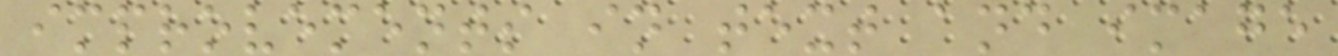improvements in text and image
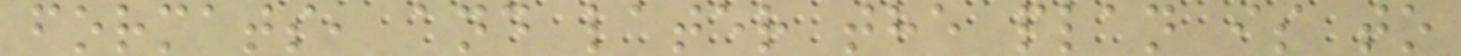formats, and later the plan is to
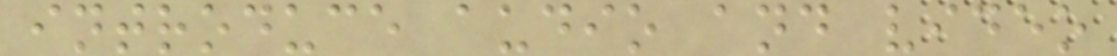introduce audio and video
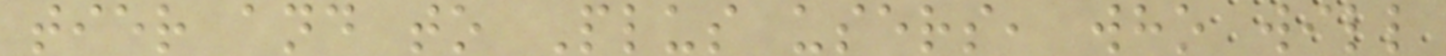tier and to Plus users, who will
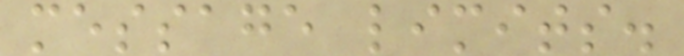message limits.
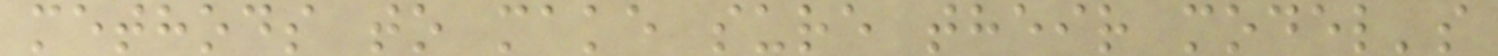methods to make sure their model's
